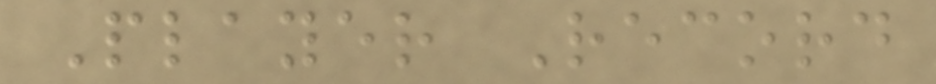Player Record
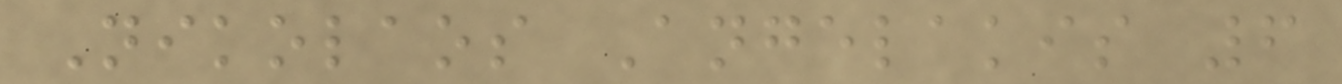Nikolaos Angelakis 6
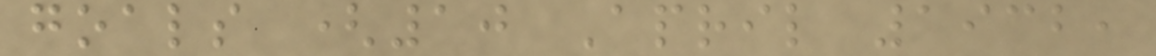goals (10 April 1932,
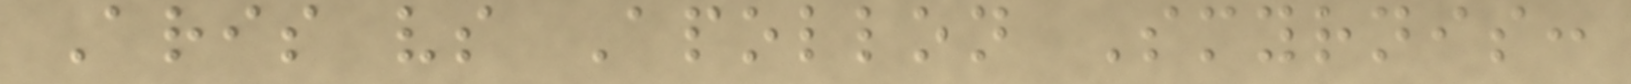Aris vs Apollon Smyrnis:
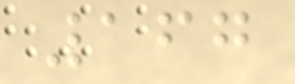167
